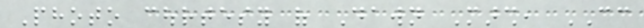Photo courtesy of Dawn Marsh, CC
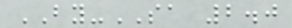BY-SA 2.0
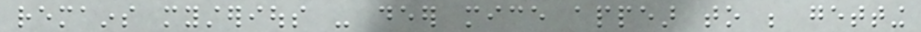remains mysterious - deer mice appear to be getting
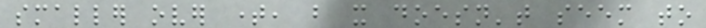smaller over time, but it doesn't seem to
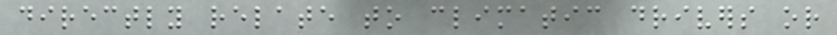directly relate to climatic drivers or
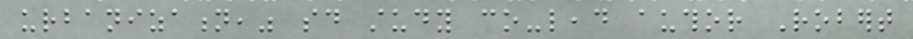urbanization," said study co-lead author Robert
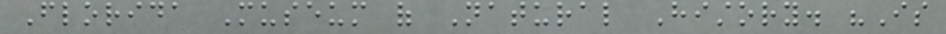Florida Museum of Natural History. "Is
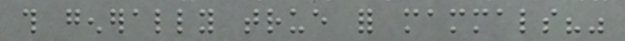this generally true for mammals?"
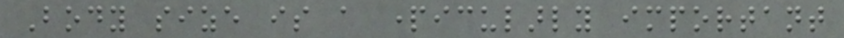Body size is a particularly important
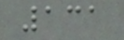131
